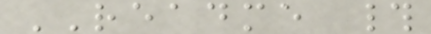README #
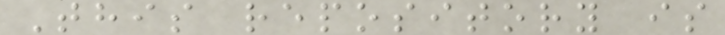This repository is
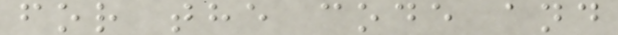for the code and
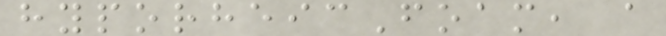hyporheicFoam, a
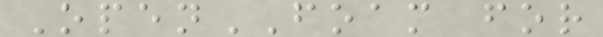OpenFOAM for
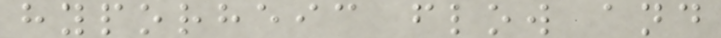hyporheic flow and
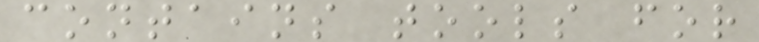contains tools for
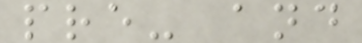pre- and
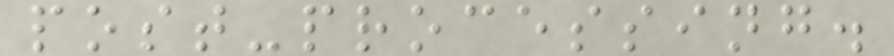post-processing.
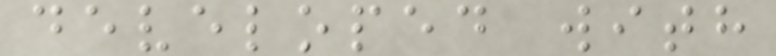developed with
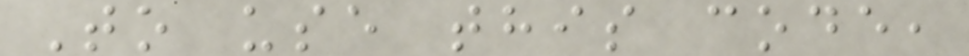To use this code,
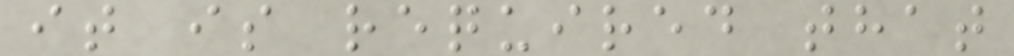it is required that
